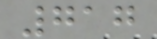717
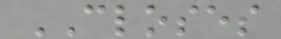CLOSES
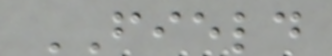FIELD
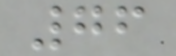76
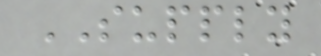SUPPLY
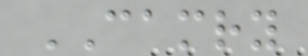CAMRY
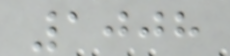1008
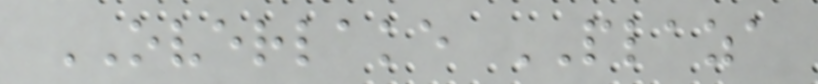OVERLAKE PLAZA
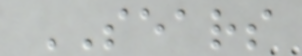SEARS
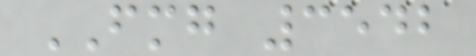FMG 3542
